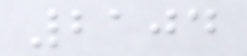2104
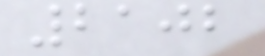2102
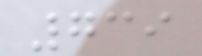739
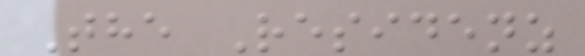The Residenz
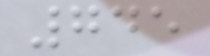745
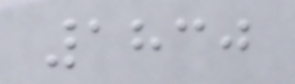1830
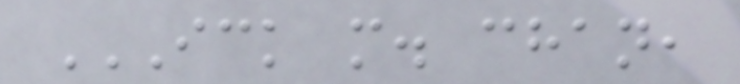ICK M. CHAN,
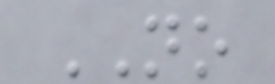NO
